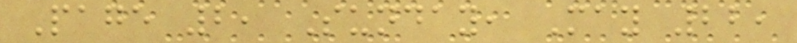Page 2, Sunday, May 22,
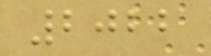2022
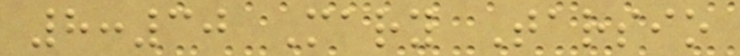8:30 Mary Tarsio
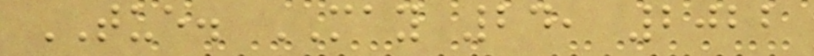TUE. MAY 24, 2022
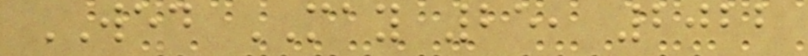WED MAY 25, 2022
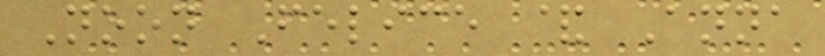Noon Felice & Anna
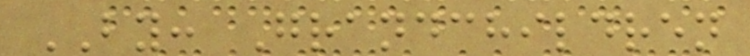BY: Grandchildren
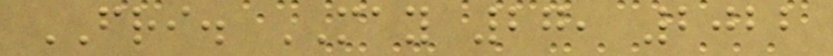FRI. MAY 27, 2022
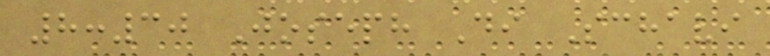8:30 Joseph Di Schavi
